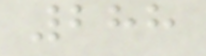288
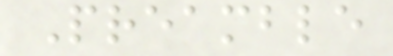Preamble
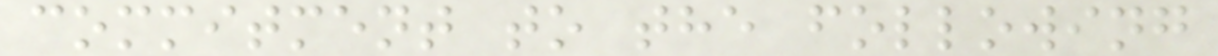commitment to the following
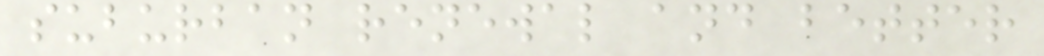suburban renewal and better
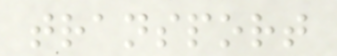transport
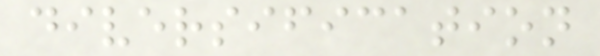diversification
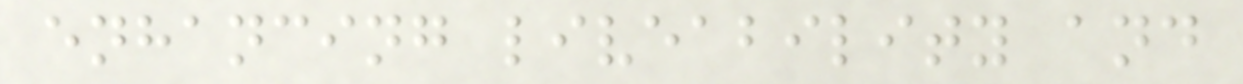enhancing liveability and
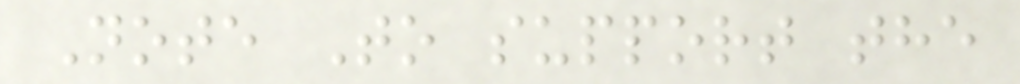Note To support the
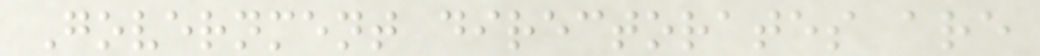Government directorates are
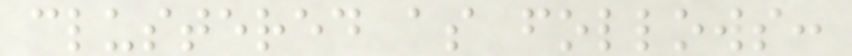clustered as follows:
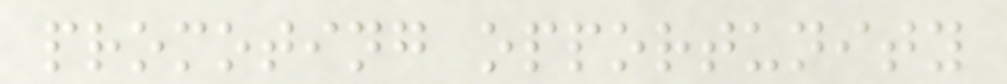promoting opportunity
